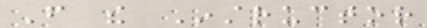From the Instructor
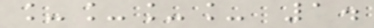____ 1.
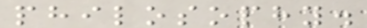philosophy.
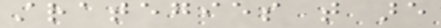strategies that are
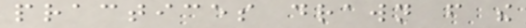practices drawn from the
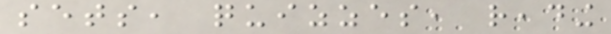sets, quizzes, reading
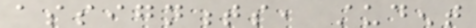assignments, student
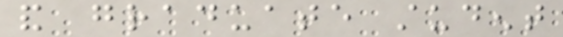and graduate student
